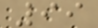99
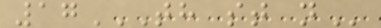17TH ST N
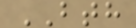BTH
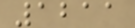1211
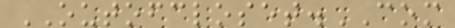OUTOFCLOSET.COM
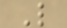L
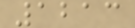1213
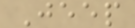Jeep
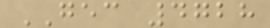GEC 4728
